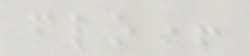flo+
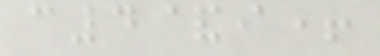c4&i+
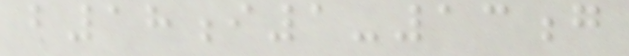b18i1-13g
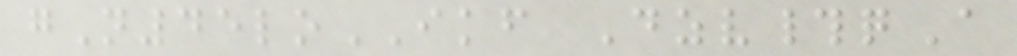gN45loIKF Dzv#qA
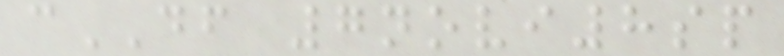cDF 7novi8sp
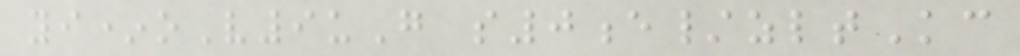yi*oV9uG s0e/zltKc
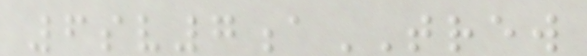6sv7aTREW
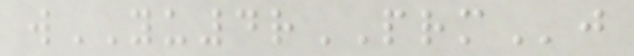wYU4rPRMj
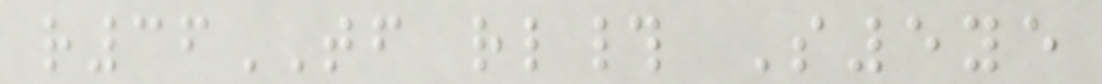r36TF rl# S5ye
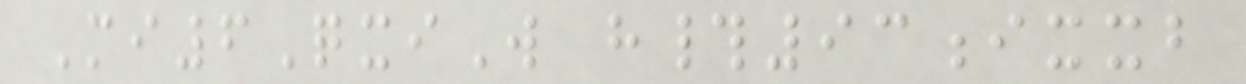Mi6QxiW h#93ixxb
